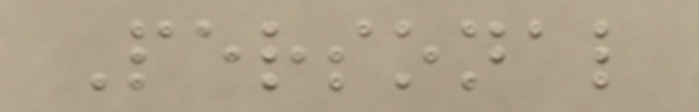Personal
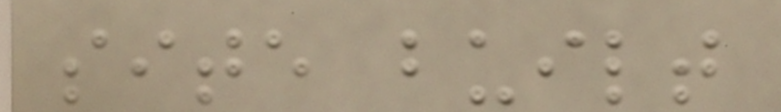site built
